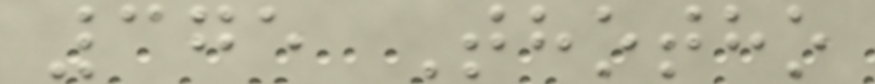375 Thotho
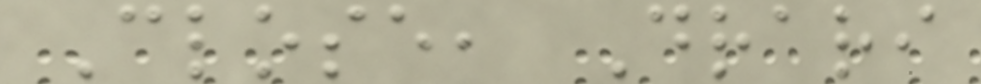Close, Drari
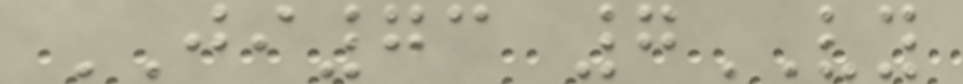JI73 7VY
